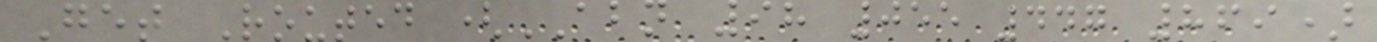Get Routed (ABN 98 055 447 869)
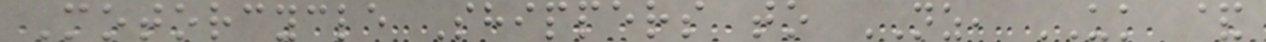Motorcycle Shippers to NZ, UK &
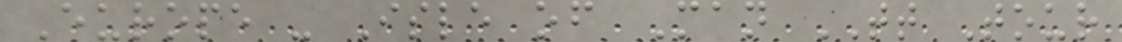Europe - Isle of Man TT Tour
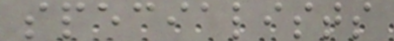specialists
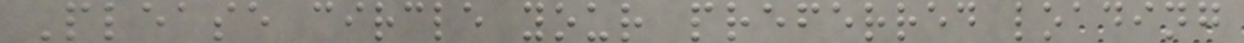Please circle your preferred loading
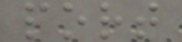port
